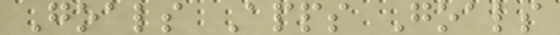Goals Apps Goals
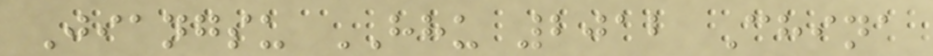Jiangsu HHU 2012 China
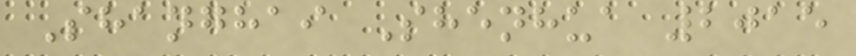Shanghai Shenhua 2015
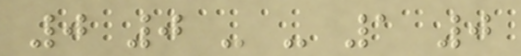0 0 - - 1 0
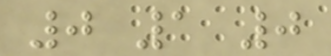0 1 0
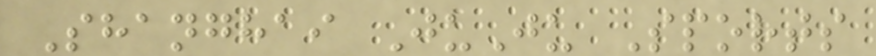Shanghai JuJu Sports
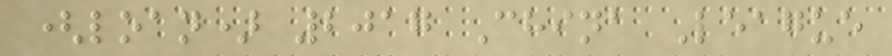(loan) 2017 China League
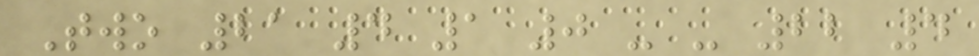Two 21 4 1 0 - - 22 4
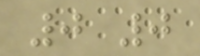0 0
